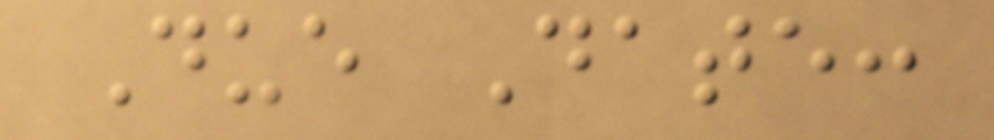Due Date:
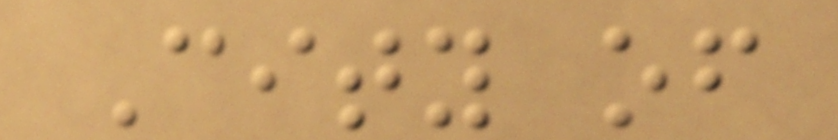City of
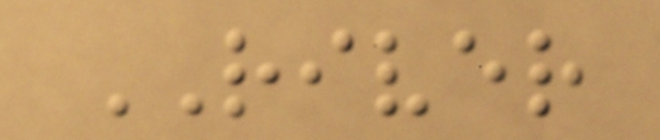RIVER
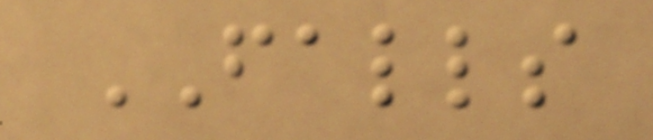FALLS
